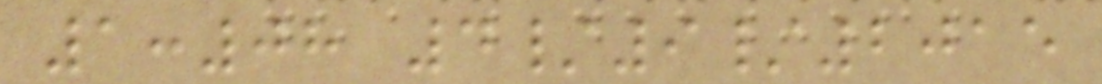1:08 4/9/2015
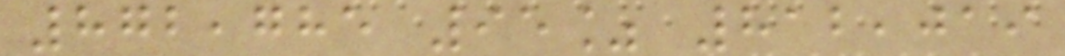872,785 95% 812,019
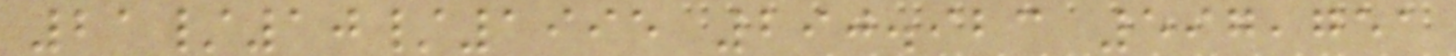21/10/1995 290.923 597,751
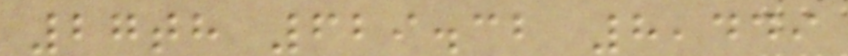27th 629.32 8,449
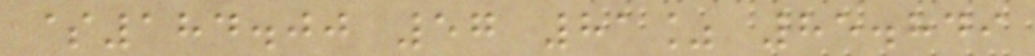$184.00 57 81% 85.849
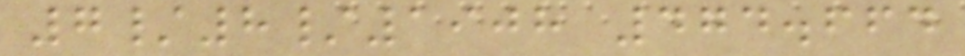7/8/1908 474.664
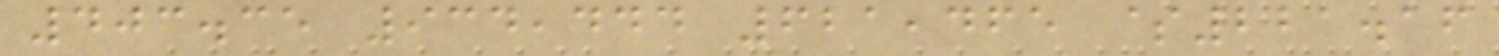403.35 934,444 621,465 $221.16
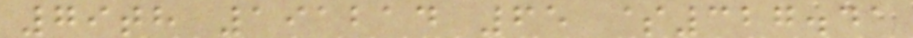79th 191214 65 $327.41
